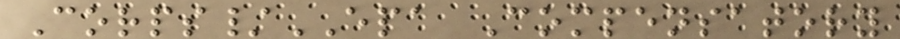Corps/EPA Compensatory
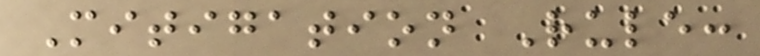Mitigation Rule:
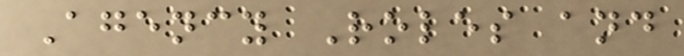Agency Roles and
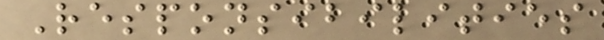Responsibilities
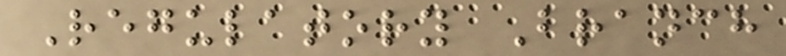Regulatory Branch
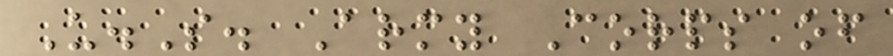U.S. Army Corps of
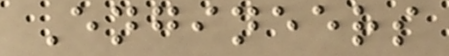Engineers
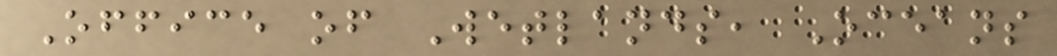Office of Wetlands, Oceans
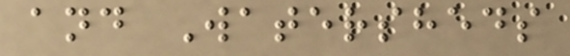and Watersheds
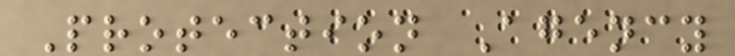Protection Agency
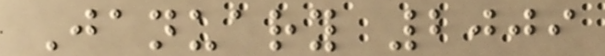January 2009
